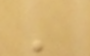'
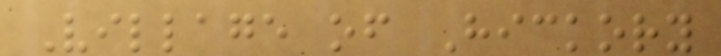Village of Hickory
